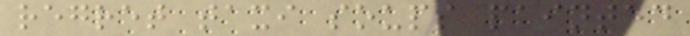regret taxi soups painted
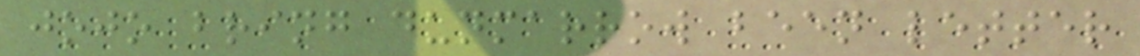jojo bring dunmarrow been letter
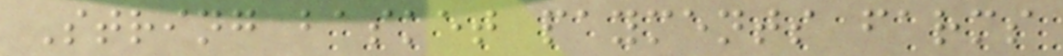String basket payments farms
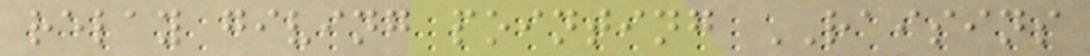relay giving pointing RAISINS
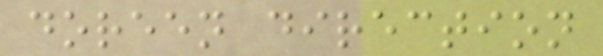doreen direction
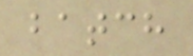batch
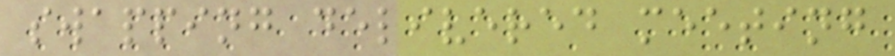swapping delivered meeting
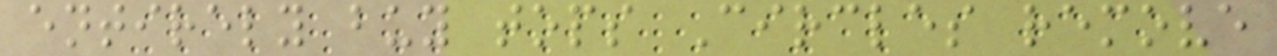entirely buy tops Circles remove
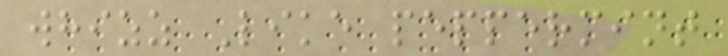whizz Like peppermint
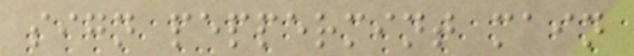sign peppermint main
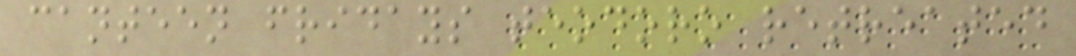canteen fridays teodoro retreated
